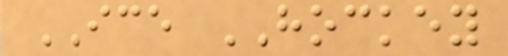ICE HOCKEY
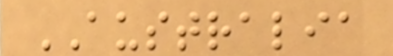AUSTRALIA
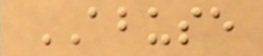ABUSE
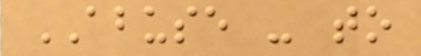ABUSE - to
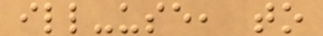ill-use, to
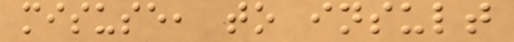misuse, to insult
